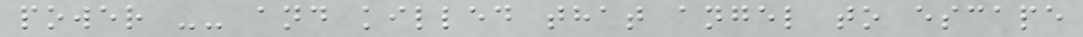power -- and killed that angel to escape
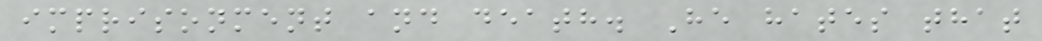imprisonment and death. He hates that
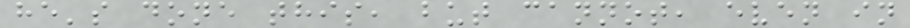he's done this, but cannot, even in
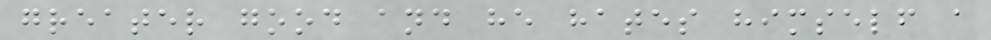greater good and he hates himself a
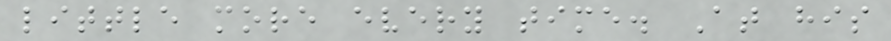little more every time. At his
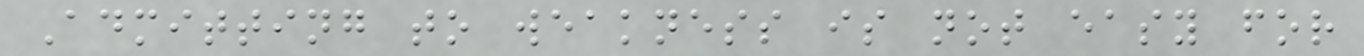Admitting to weakness is not easy for
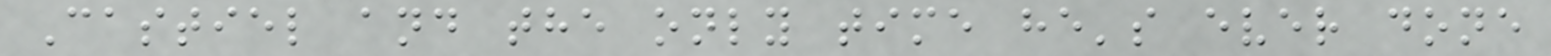Castiel and the only time he's ever done
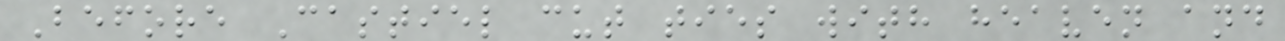Before Castiel cut ties with heaven and
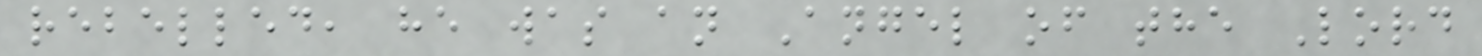rebelled, he was an Angel of the Lord
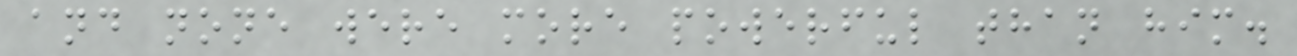and none were more powerful than him.
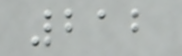212
